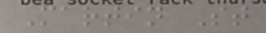Martin St
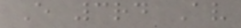E 3rd Av
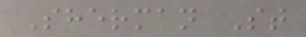Sherman St
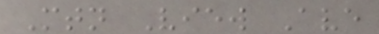Mtn View Ave
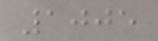1005
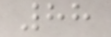88
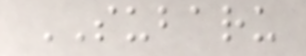SUBARU
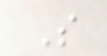S
